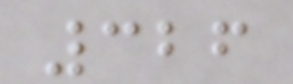326
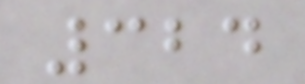324
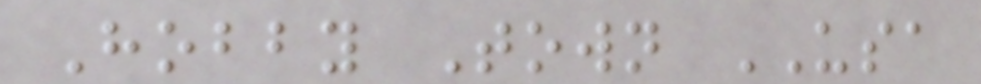Hobby Town USA
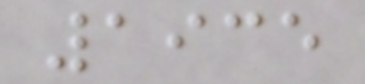1935
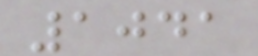1041
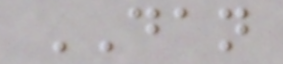DAN
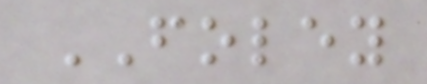FOLEY
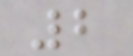2
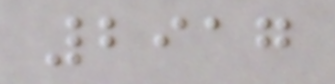2917
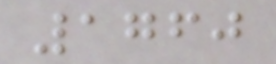1760
